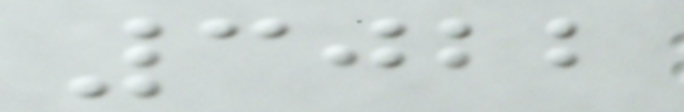3022
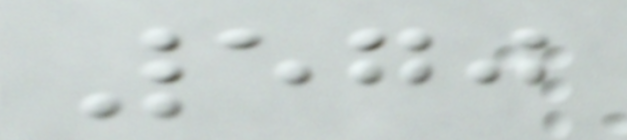570
